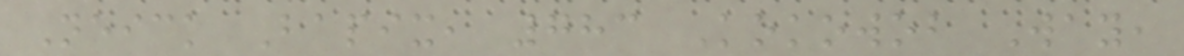Neick Bapix, 783 Kokowob Way,
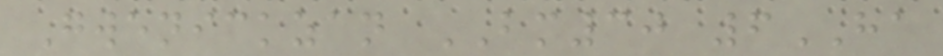Gwenickzan BM30 6HA
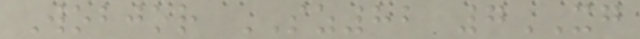Wobjor SZ82 7XG
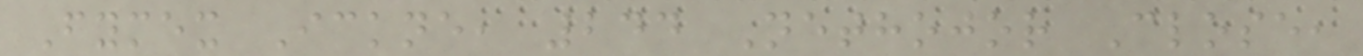Fymex Ickne, 244 Nethojor Close,
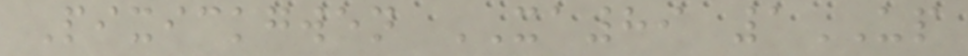Pixickgwen XA89 1UP
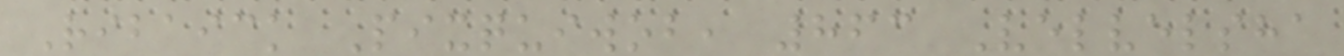Ribaick Pixquiwob, 863 Velvelsha
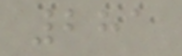281
